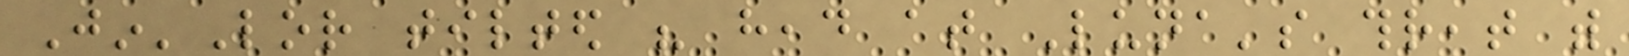Jin'Lor tilted his head at Luna's threat with
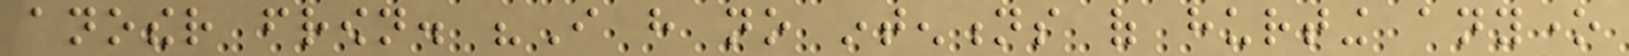another frown. "I have no intentions of hurting anyone
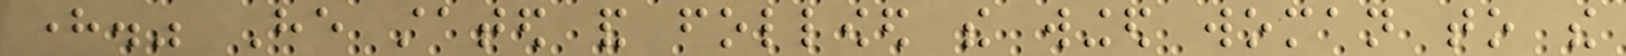here." He stated and followed the winged woman to the
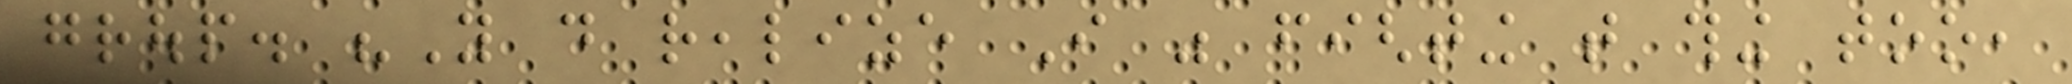group. "You do realize I was fighting that thing too,
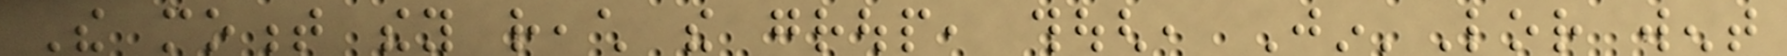The moment they reach the group, though, Jin'Lor went
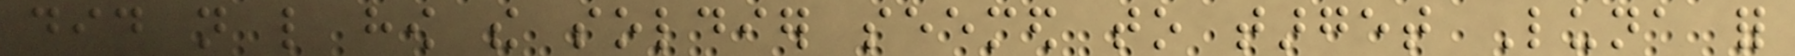did not like how the soldier seemed to target Luna for
